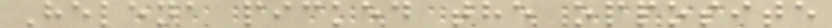Helena picked the opposite
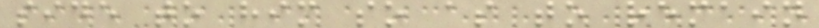side to him so as to remain
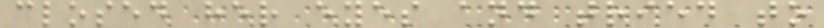closed her eyes and tried to
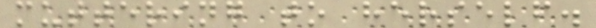muttering to herself.
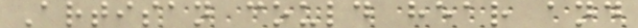Artisan could hear and
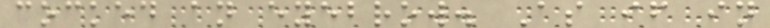cocked an eyebrow. As if in
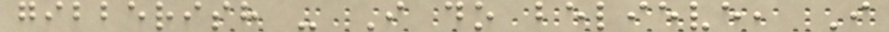gibberish - I do believe, I
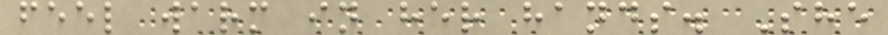feel warm in her hands. She
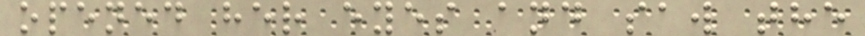opened her eyes and saw the
